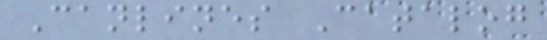Canlines Catalog
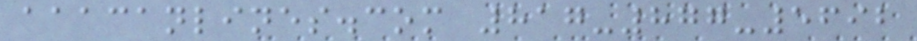aaacanlines.com 817-877-5692
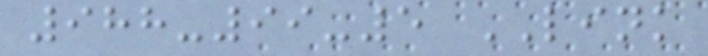988-99-5 LINK
